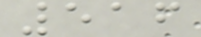516
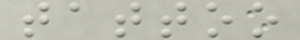tattoo
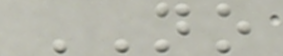NO
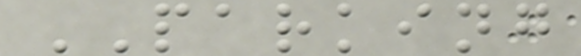PARKING
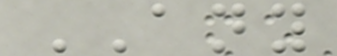ANY
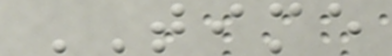TIME
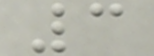3
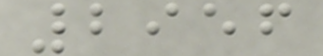2956
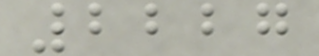2227
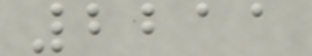2211
